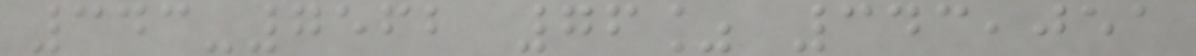343-7562 76% 343,051
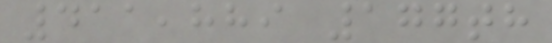411,889 177th
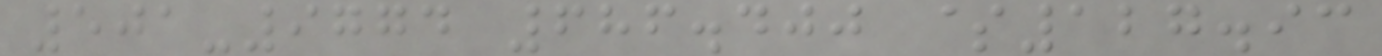501-9774 686.400 $127.93
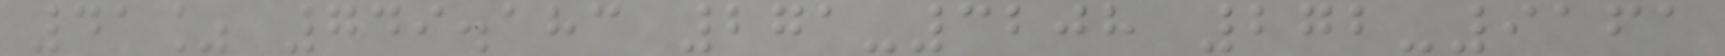41% 749.183 271-3208 272-9161
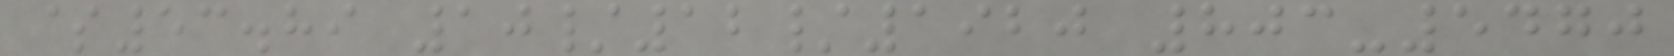$53.89 10/12/1920 803-5470
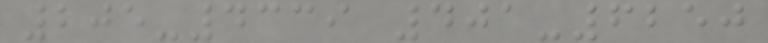205-4339 401-6250
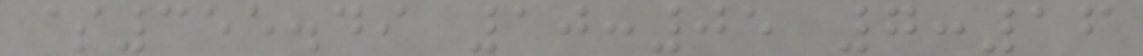$355.49 10:05 7:16
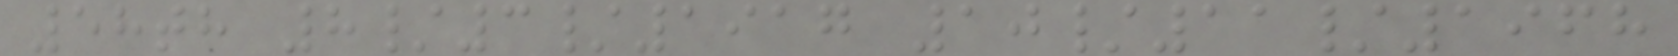58th 8/3/1917 10/11/1968
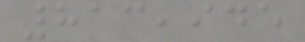813,945
